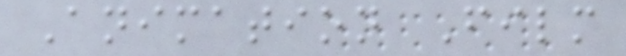Animation Film
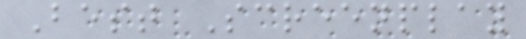Best Screenplay
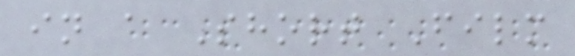in a Short Film
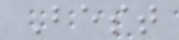Best
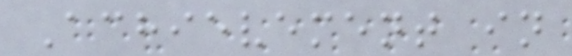Achievement in
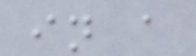in a
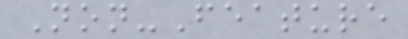Non-Feature
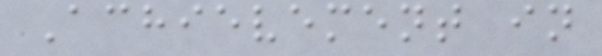Achievement in
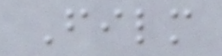Film
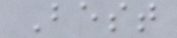Best
